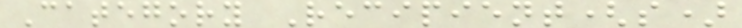Category Recipient(s)
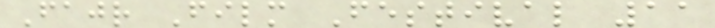Fajr Film Festival 11
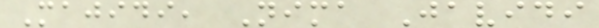Majidi, Nima Javidi
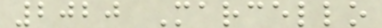2020 Marcello
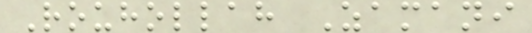Rouhollah Zamani
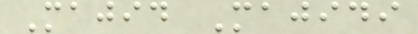Majid Majidi
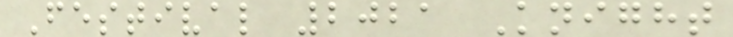Festival 2021 Knight
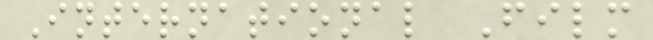International Film
